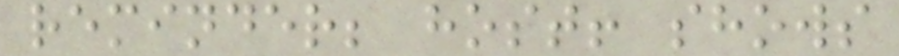reminder; host! shows
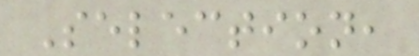Selection,
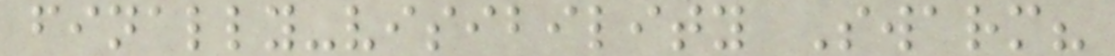finally-visibility Swarm?
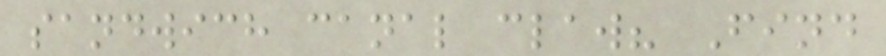sandwich canal claw? Find
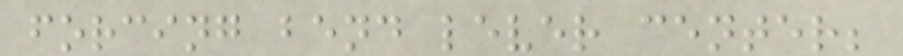forcing bend lever center;
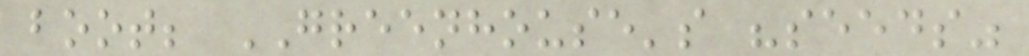boot; GREENHOUSE's "seeds"
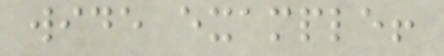wide example!
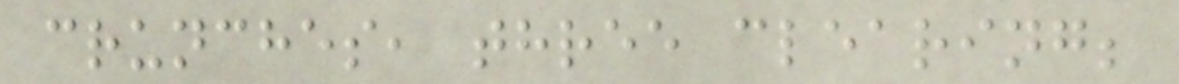crunches, three clearing;
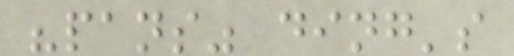"pans" ding's
